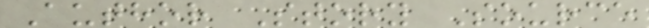Author Story Source
